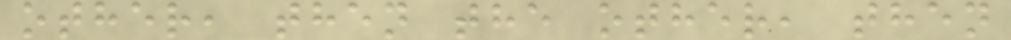other, then the other, then
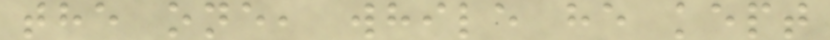the one, while he kept
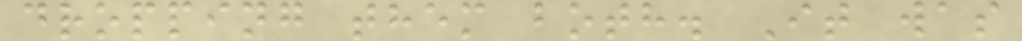dropping them both. It was
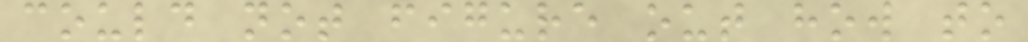could not figure out how to
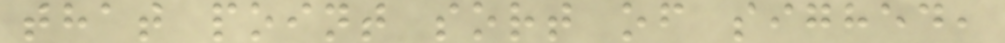that point sort of sighed,
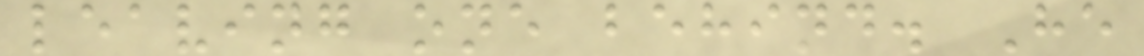leaving one behind. He
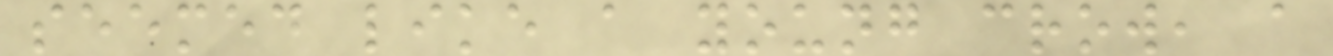seemed like a young crow, a
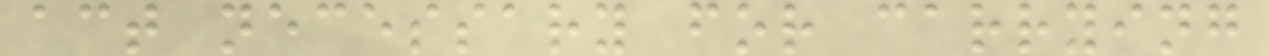act necessary for carrying
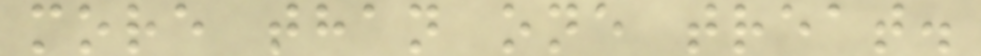more than one treat.
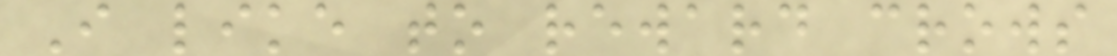I like to reward crows
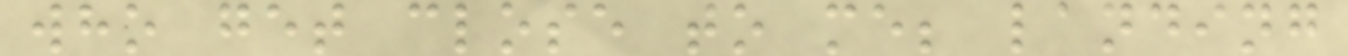who get close to me; landing
